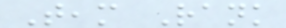Team Rank
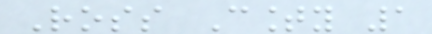Ross County 1
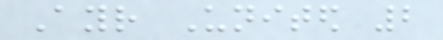Ayr United 2
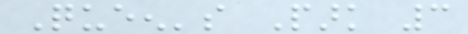Queen's Park 3
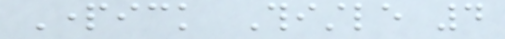Partick Thistle 4
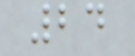24
